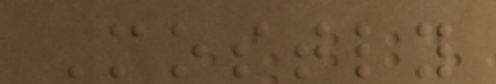Mostly
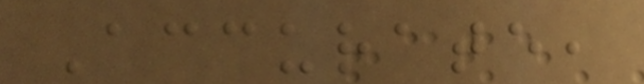Accurate,
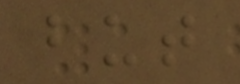but
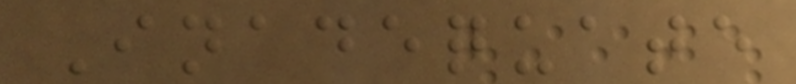Inadequate
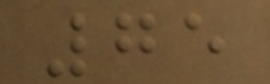75
